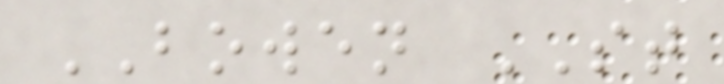BOWEN ST
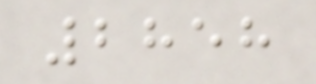2858
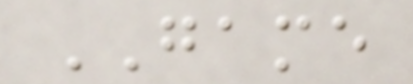GAME
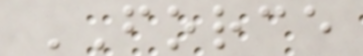FORCE
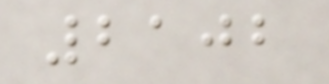2102
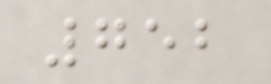752
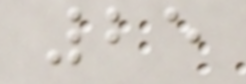25
